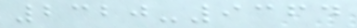2320-9364
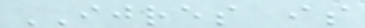IJRES is
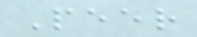Peer
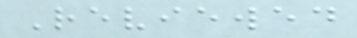Reviewed
